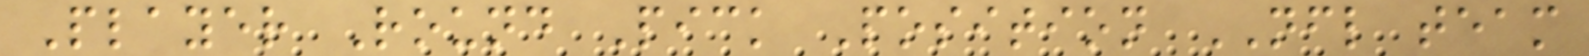Player Round Pick Position NFL team
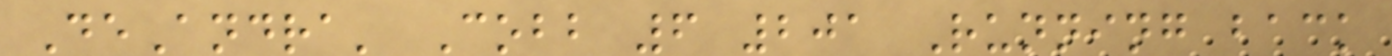DeAndra' Cobb 6 201 Running back
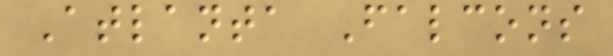Atlanta Falcons
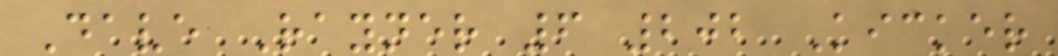Dave Rayner 6 202 Kicker
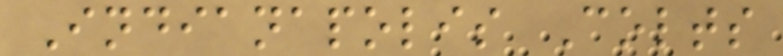Indianapolis Colts
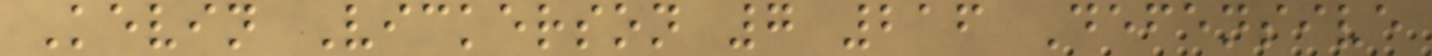Kevin Vickerson 7 216 Defensive
